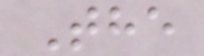The
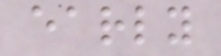early
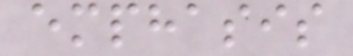emphasis
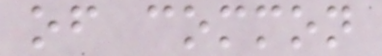of common
